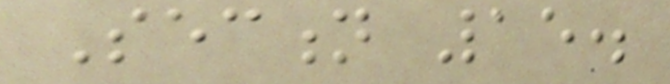Section 15.
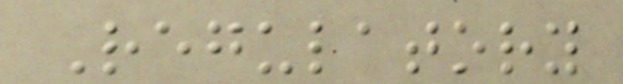Regulatory
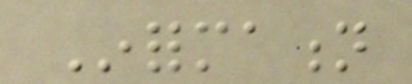Information
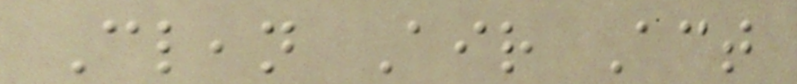Clean Air Act
